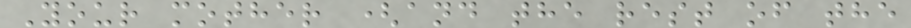Your mother (and the rest of the
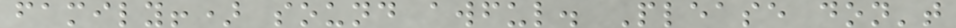family!) sound awful. Please don't
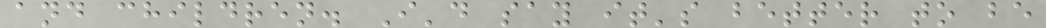and children. I'd say it's better to be
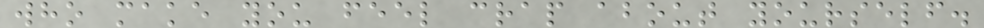who make you feel crap about yourself.
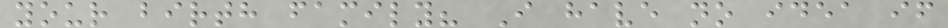your birth family? I have no idea if
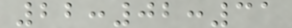22:02:31
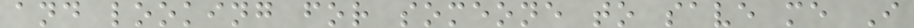and looking for someone to save me I
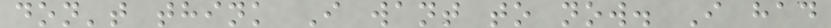don't think I want to now. I had
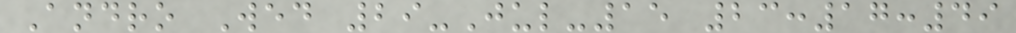Andro Wed 29-Jul-15 23:17:49
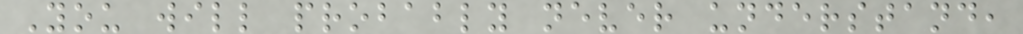You will probably never understand,
